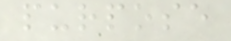purpose
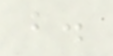b.
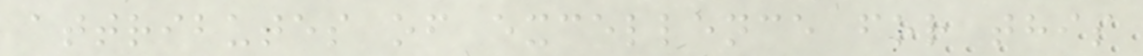attributes of excellence for this
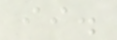ii.
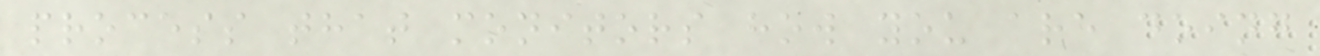process that monitors how you are doing
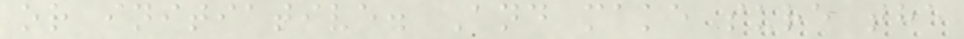or initiative. And make sure the
